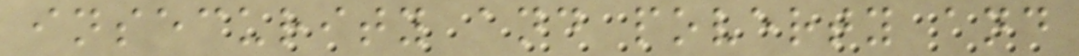insecurity and poverty and
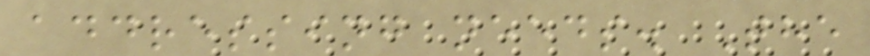addressing needs. The
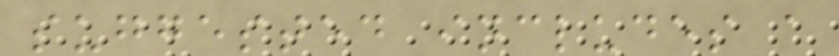suggested includes a
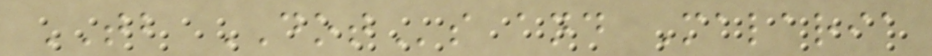TB DOTs and Malaria
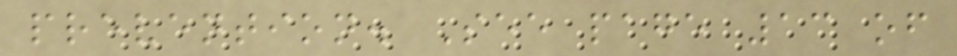prevention. See page 13 of
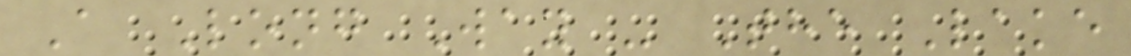A Long Way - The Lake
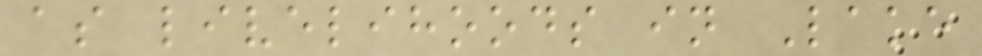as livelihoods in Lake
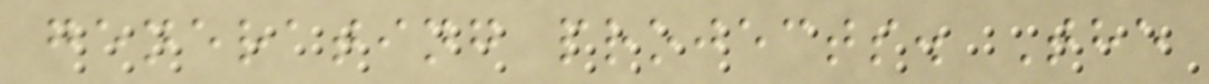generating projects. The
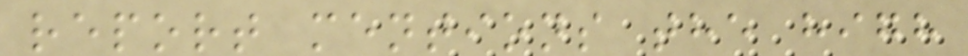report mentions the high
